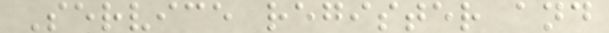Service register and
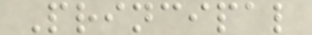Principal
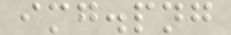img.png
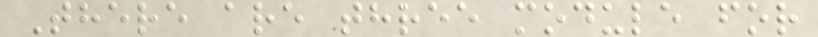There are three module for
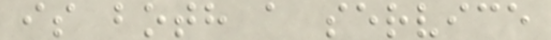is both a service
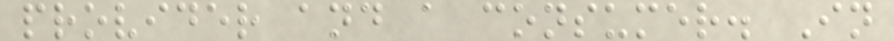provider and a consumer. In
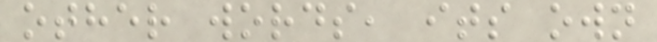other words, its own
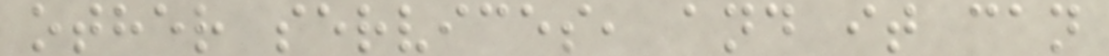other services, and it can
